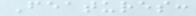Features:
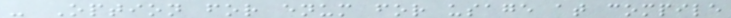- Option for enum for usage at compile
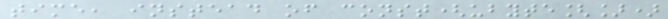time, instead of const(ubyte[])
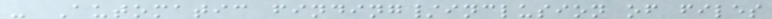- Automatic finding/inclusion of files
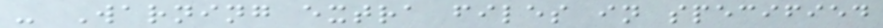- Warning extra files in specified
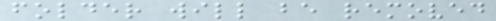folder will be removed
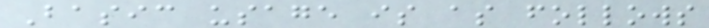Basic usage is as follows
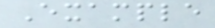Example
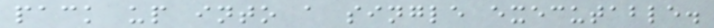pack up into a single executable.
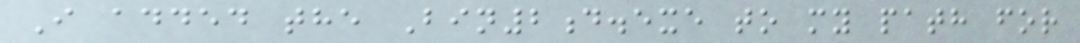I added the Bin2d.exe to my path for
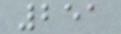251
